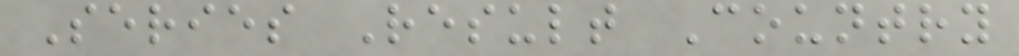Series Result Country
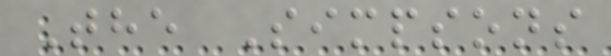The Simpsons
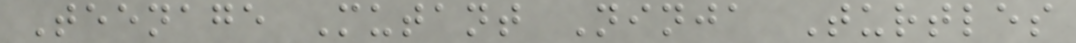Teenage Mutant Ninja Turtles
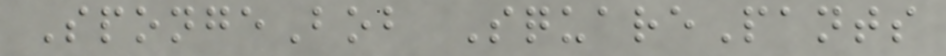SpongeBob SquarePants
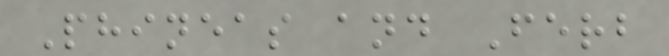Phineas and Ferb
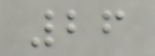26
